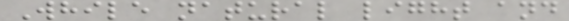While natural light and
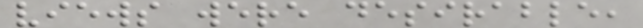views were desirable,
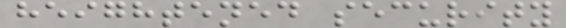heightened security
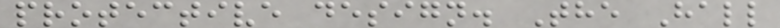protective design. The Hall
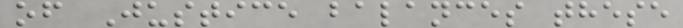of Justice balances these
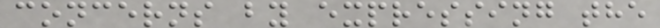concerns by expressing the
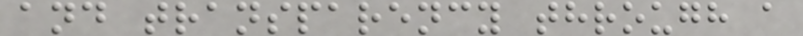and transparency through a
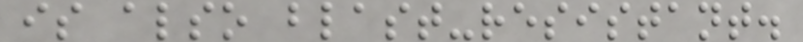is also blast-resistant.
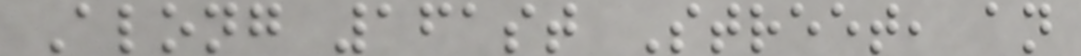Along 161st Street, an
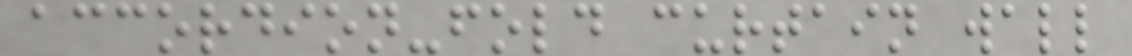accordion-fold curtain wall
